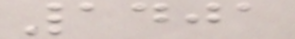1401
